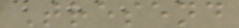Tresend
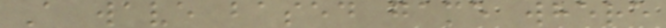A wave based game where
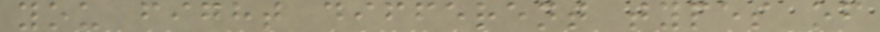you fight different types of
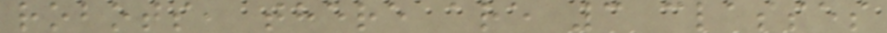robots, there are 3 classes
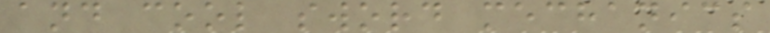and cool sword mechanics
